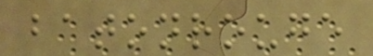batonrouge
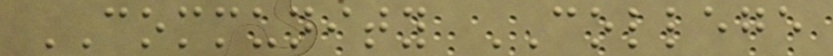COMMUNITY COLLEGE
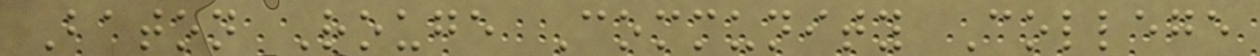Baton Rouge Community College
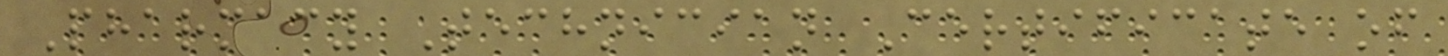Pharmacy Technician Certificate of
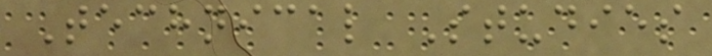Technical Studies
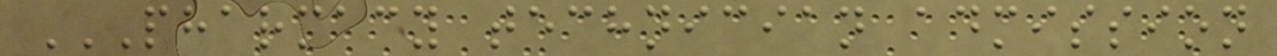PHARMACY TECHNICIAN ADMISSION
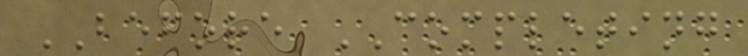BEFORE COMPLETING
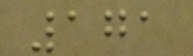171
